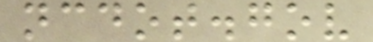ncdot.gov
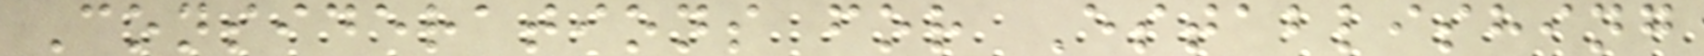Considerations for Establishing
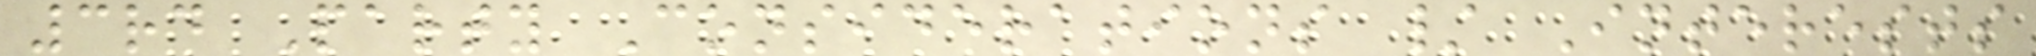3rd Party Considerations / Interests
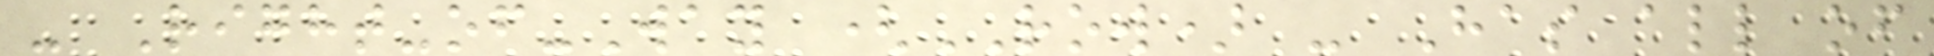- Right-of-Way (ROW) - Has all of
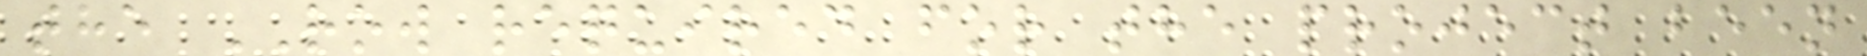the ROW required for the project been
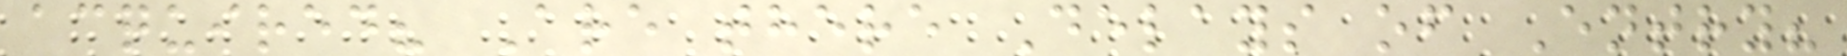acquired? Are there Delays of Entry?
